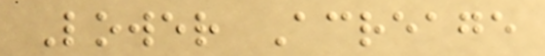Lower Acreage
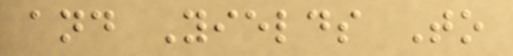and Yields To
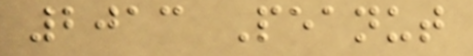2013 Peanut
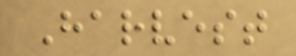Harvest
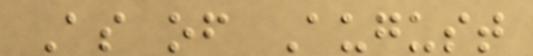As of August
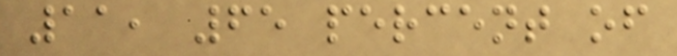11, 65 percent of
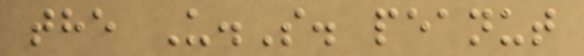the U.S. peanut
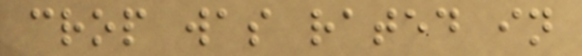crop was rated in
